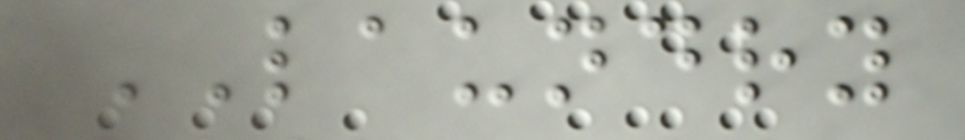LAUNDRY
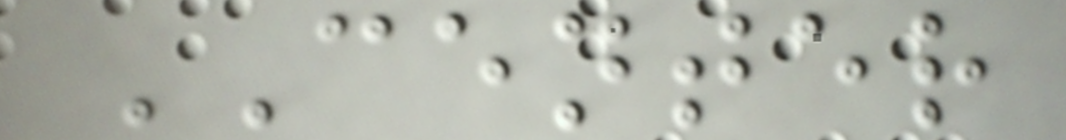CENTER
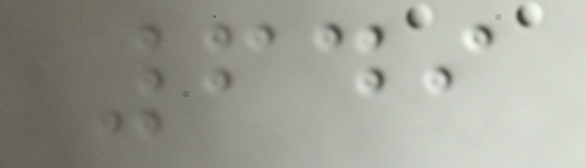649
